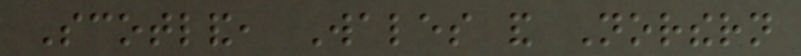Scotland, Wales and Northern
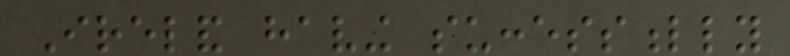Ireland having successfully
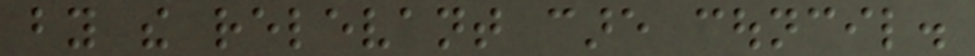by the relevant care council.
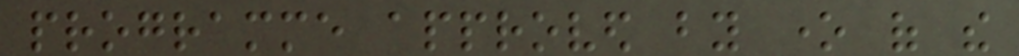programme approved by one of the
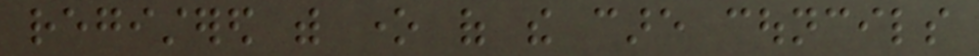registered with one of the care councils
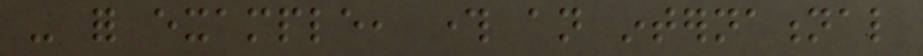- for example, through an international
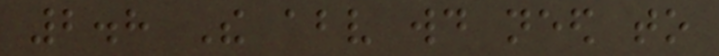2.8 The above would need to
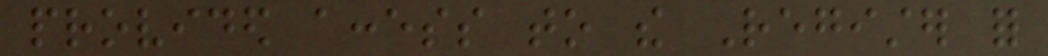provided access to the Register for
